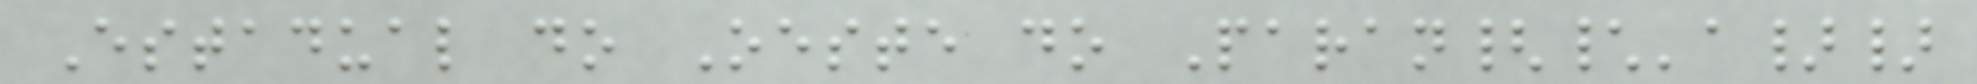Estadual do Oeste do Paran{\'a}}
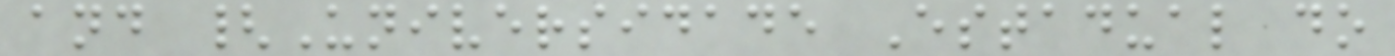and {Universidade Estadual do
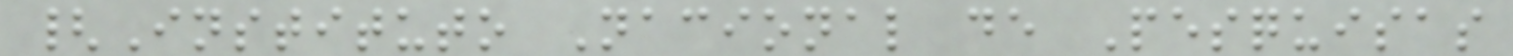{Instituto Nacional de Pesquisas
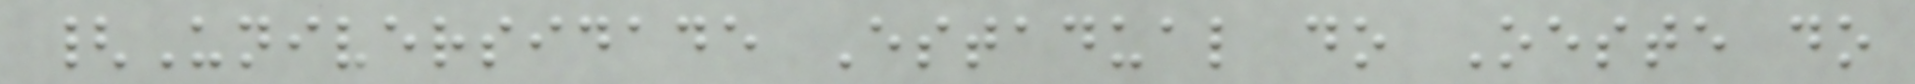{Universidade Estadual do Oeste do
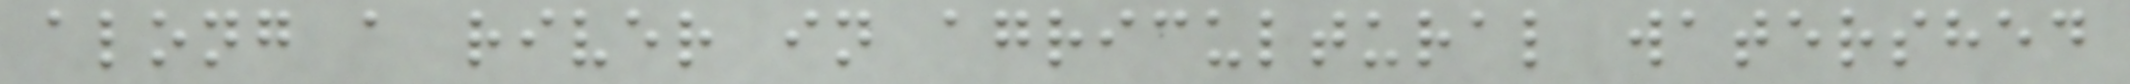along a river in agricultural watershed
